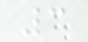3
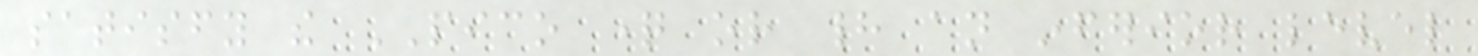satisfy the PICO question or had an inferior level
